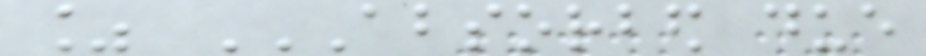% ABSORBED DUE
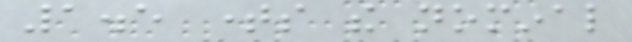1.5 times the nominal
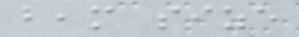beam size
